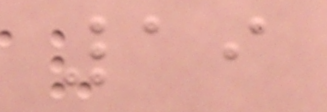19
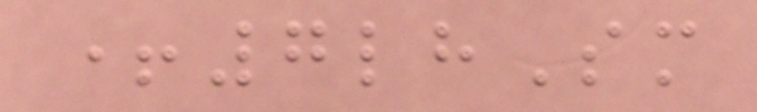+7lhSm
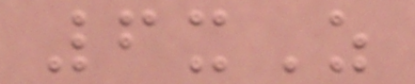6xZ
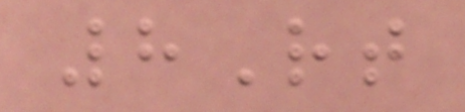8Rt
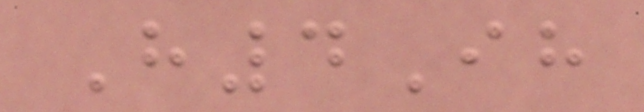H4Ih
